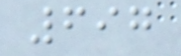697
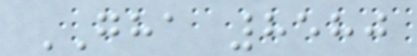GHA 8580
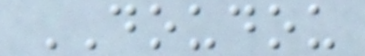DOUDOU
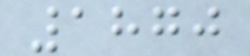1870
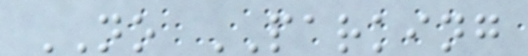NO PARKING
